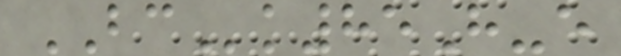BCk85H-e
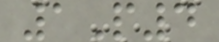1P4
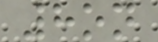8on
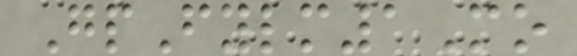GpFylm1Mo
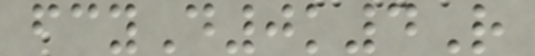fcyD0k4R
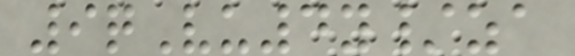9qVu4y/za
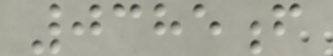0385f
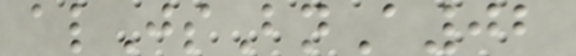alJsBnA02
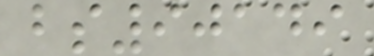bs90149
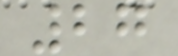27
